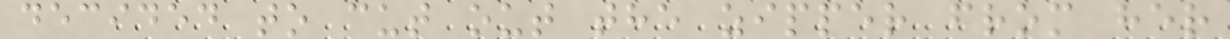decided to cut out the zipper from her
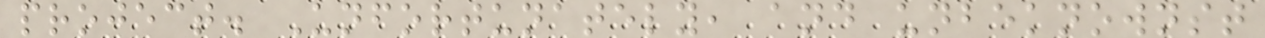project. Unfortunately, and unbeknownst
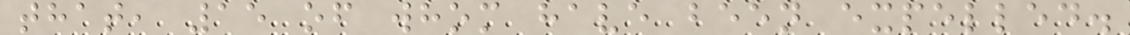that, 15 of whom have been expelled.
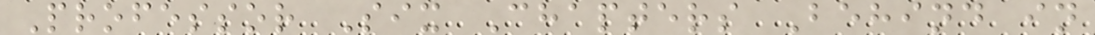Professor Six Chapters Behind in
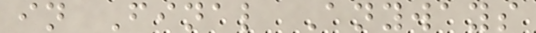in Final Anyways
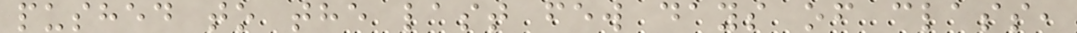pushed to the last few days of class,
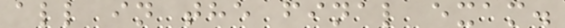all in the final exam.
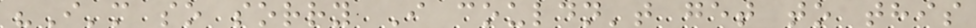"I'm so sorry I couldn't get to this
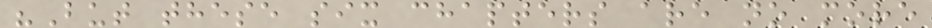"But these six chapters are no more
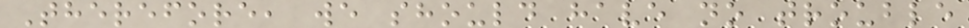Therefore, we should have no trouble
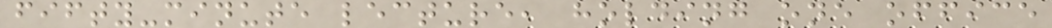fifty-minute lecture, holding one office
